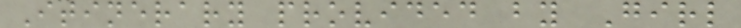Itinerary provided by Girl
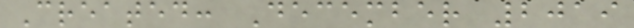Created: December 2019
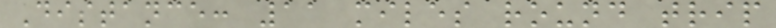Distance: 11 miles round trip
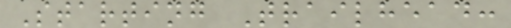Starting Trailhead:
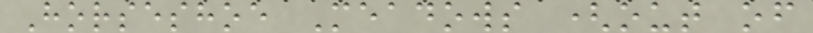Horseshoe Meadows (out of
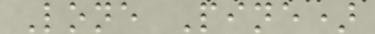Lone Pine)
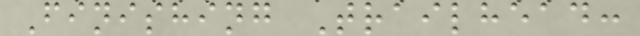Finishing Trailhead:
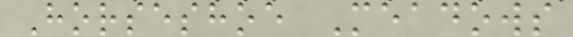Horseshoe Meadows
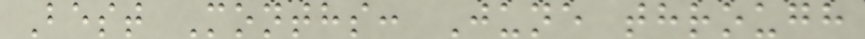Best Months: June through
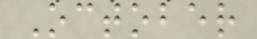October
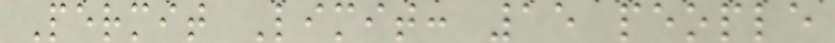Permit Limit: 15 people
